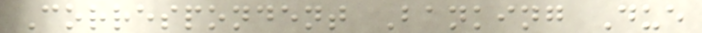Correspondent Banking Due
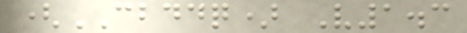(CBDDQ) V1.3
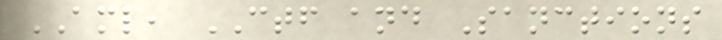AML, CTF and Sanctions
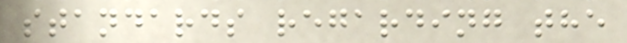standards regarding the
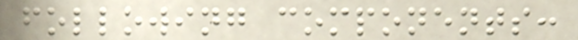following components:
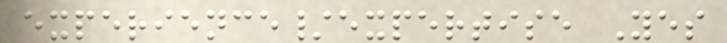experience/expertise Yes
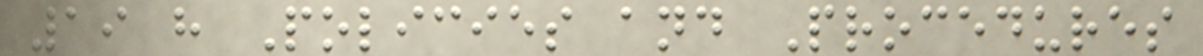19 h Policies and Procedures
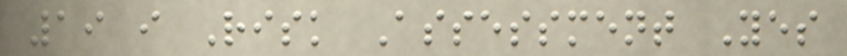19 i Risk Assessment Yes
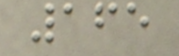165
